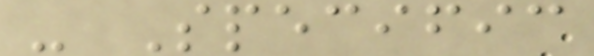- Specific
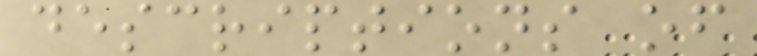descriptions of
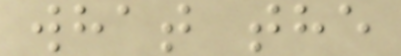what the
